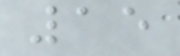15
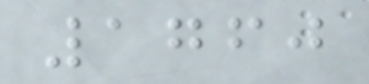1760
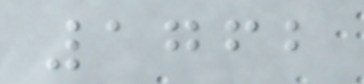1762
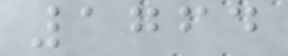1764
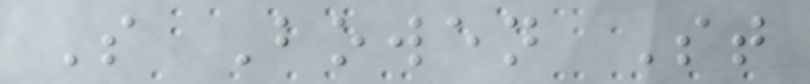S Bowen St
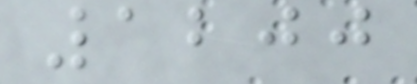1200
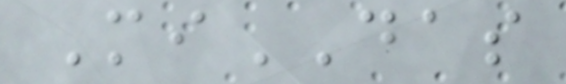MiDAS
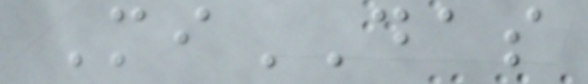MiDAS
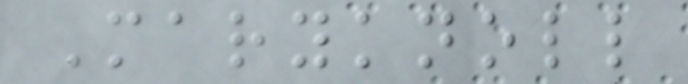Maryknoll
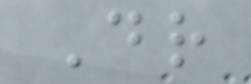Dr
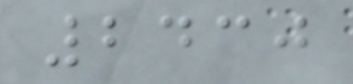2430
